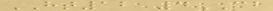HT12 4CB
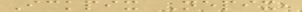Ickpix Nepix,
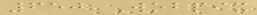650 Wobpix
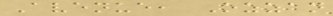Avenue, Ozzan
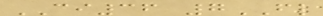CI36 7FL
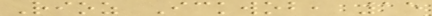Rioz Ickwob, 15
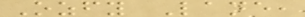Ozfy Lane,
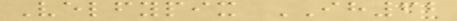Velfypix IH62
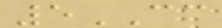5CC
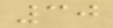30
